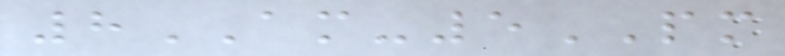8AM-5PM
